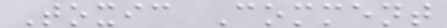Toxic Comment
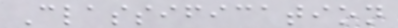Classification
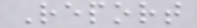Report
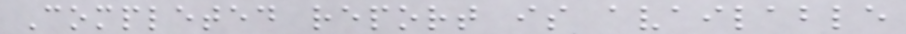Completed report is available
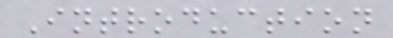Introduction
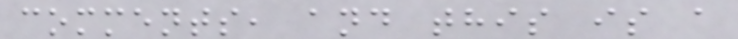comments, and this is a
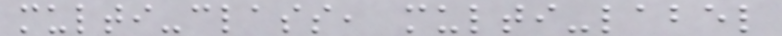multi-class, multi-label
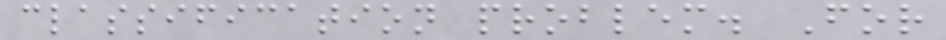classification problem. For
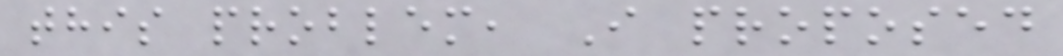this problem, I proposed
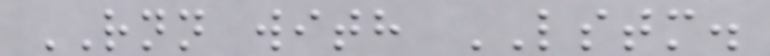RNN with LSTM.
